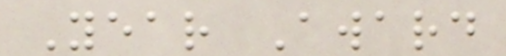Year Award
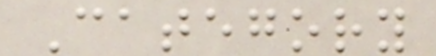Category
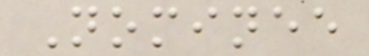Nominee
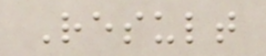Result
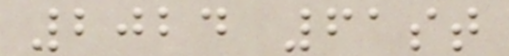2024 61st
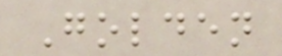Golden
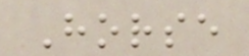Horse
